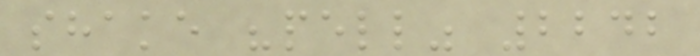shake "pell" 2242
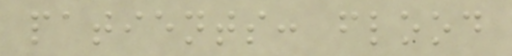patients: flood
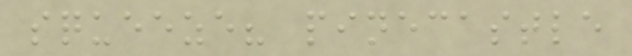squeeze? pinecastle
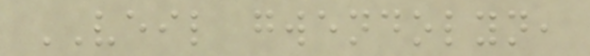VEIL gwendolyn,
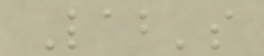Lab's
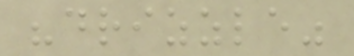"drizzle"
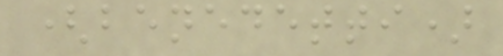(benedetti)
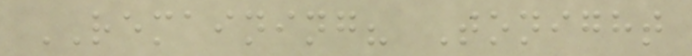REMAINING? Tonight
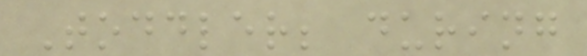Toddler; during
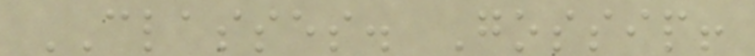CLASSES. Gossip!
